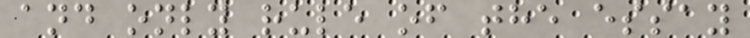and only rule of the essay
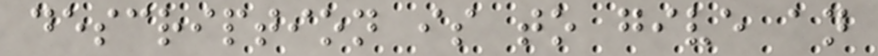description is to give an
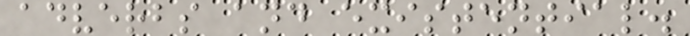adverbs and existential.
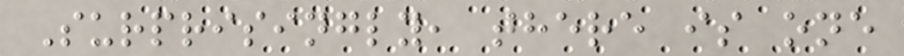Surprisingly, there is one
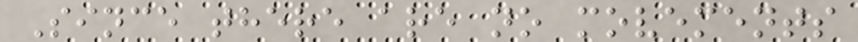Since there are no movements
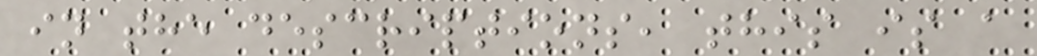in the descriptions, this is a
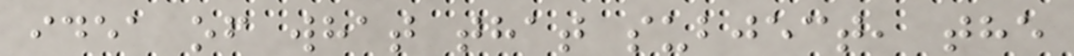idea of what that subject, the
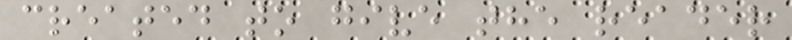created to give the reader
